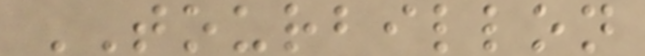TOURBILLON
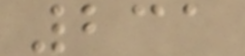231
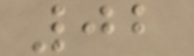02
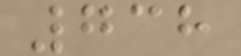738
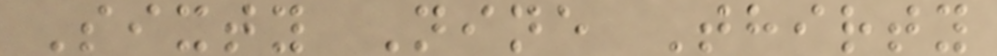Sixty Nine Thirty
